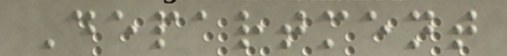Department
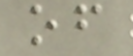of
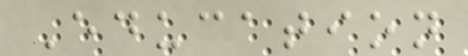Education
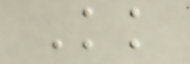Kk
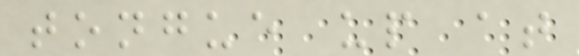tongue up at
